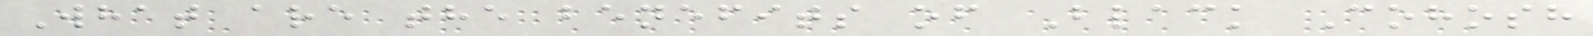What are the benefits of Black Cohosh
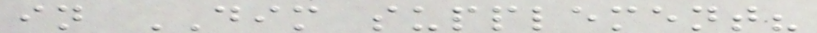in DIM supplement?
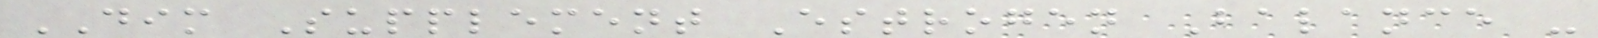DIM Supplement Estrogen Balance -
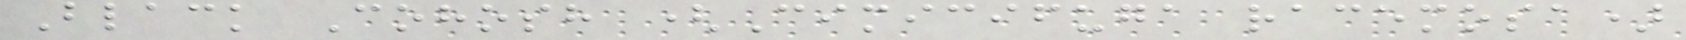Black Cohosh (Cimicifuga racemosa)
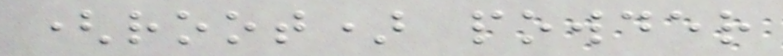(root) powder
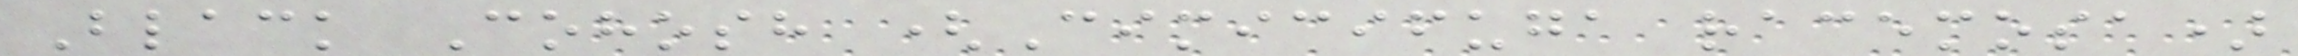Black Cohosh (Cimicifuga racemosa)
